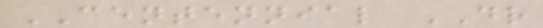CENTENNIAL DR
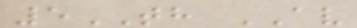5TH AV
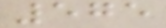575
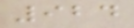924
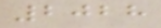2028
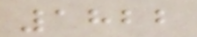1822
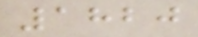1820
